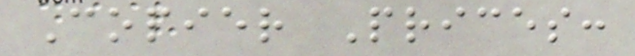Copier Prices:
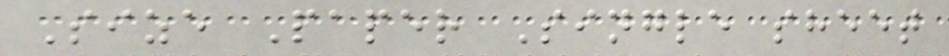Size Paper Single sheet
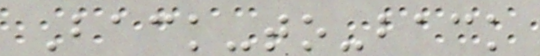Back-to-back
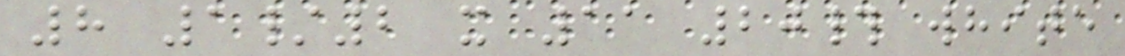8 1/2 x 11 20# white
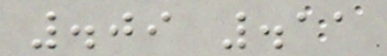.09 .11
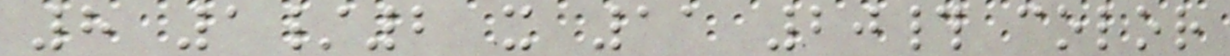8 1/2 x 11 20# color
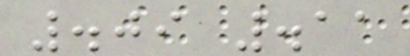.09 .11
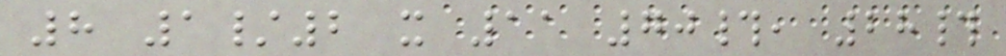8 1/2 x 11 70#, 28#
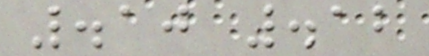.10 .12
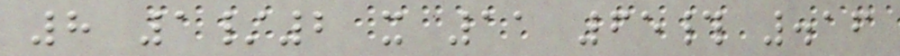8 1/2 x 11 65# .16
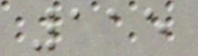115
